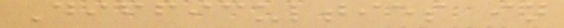Difficulties in
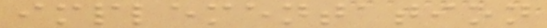implementation
